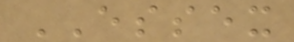ESSEX
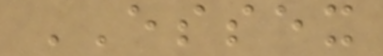ESSEX
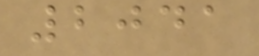2041
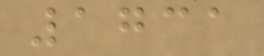1731
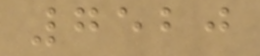7520
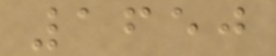1650
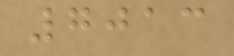7013
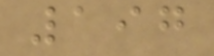197
